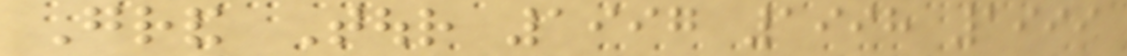Grand Tour 1997 1998 1999
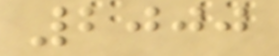2000
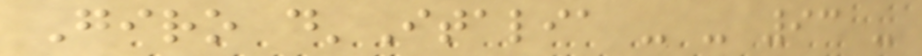Giro d'Italia - - 93 -
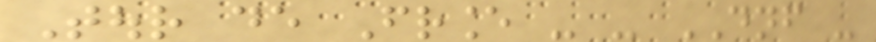Tour de France - - DNF -
